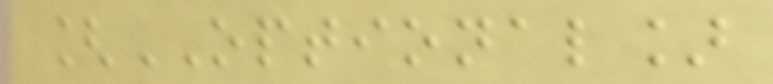[OPTIONAL]
